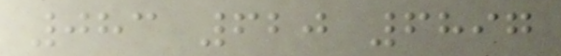083 620 6897
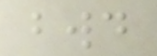bwd
